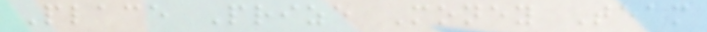Place Prize Money Team
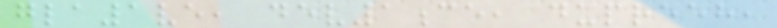gla1ve, dev1ce, dupreeh,
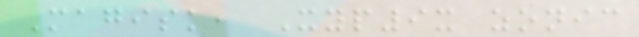Magisk, Xyp9x zonic
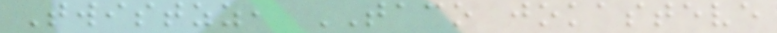Twistzz, TACO jokasteve
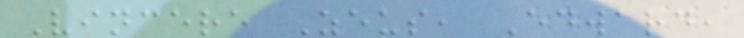Vincere Zeus, Edward,
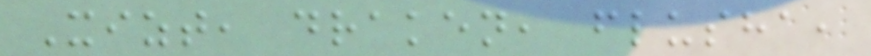Xizt, draken, flusha,
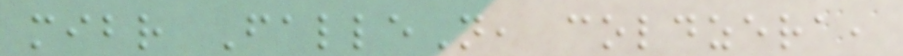mibr FalleN, coldzera,
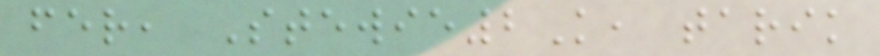fer, Stewie2K, tarik
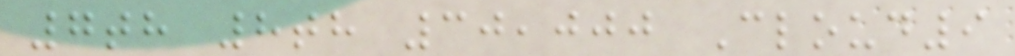7th 8th 30,000 Cloud9
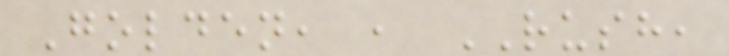Golden, , RUSH,
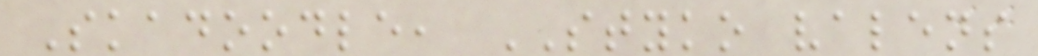Skadoodle, STYKO valens
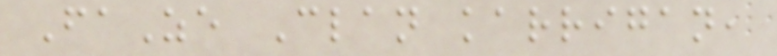FaZe Clan karrigan,
